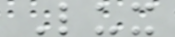Lux
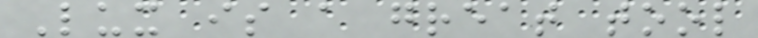Lux is a great tool
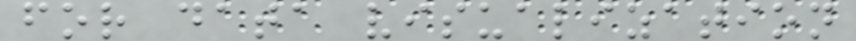for data visualization
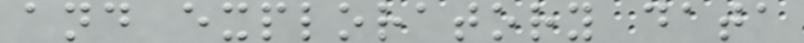and exploratory data
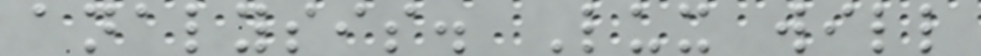analysis. Lux will
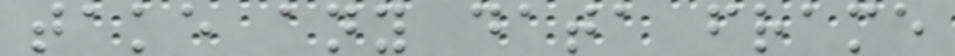take any data frame
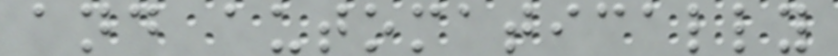and automatically
